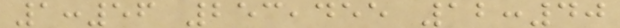1:56 253,455 12:40
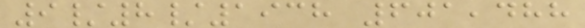9/8/1938 601,488
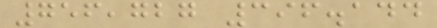756,727 396.144
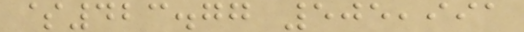$423.77 505,991
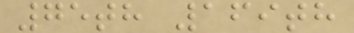75th 169th
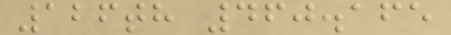126th 460.165
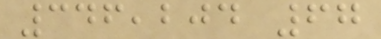346,204 67
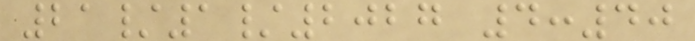21/1/2027 4:40
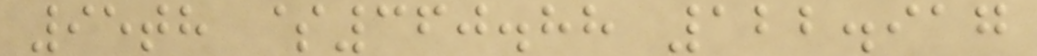95th $360.88 122.917
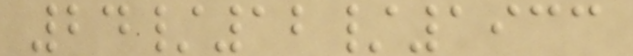24/12/1933
